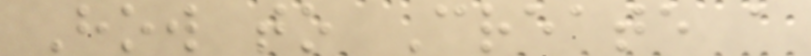How to Create a
